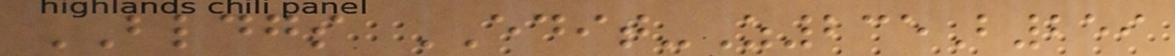BLDGS EDIT-Z235B259
